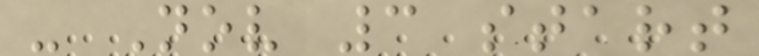- Nov 3 start
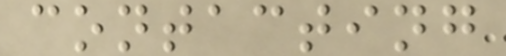contacting
